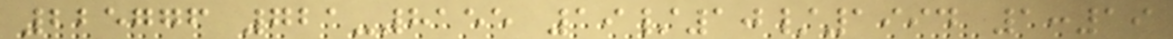225776 721-8155 19/10/1994 1:19
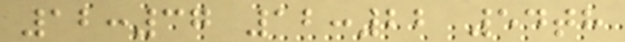12:37 12:22 54th
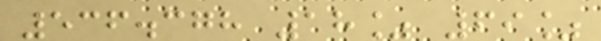536.378 18% 69%
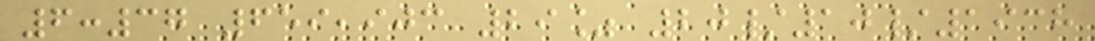6:37 659,903 29% 20/10/1938
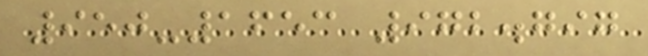950-1653 972.797
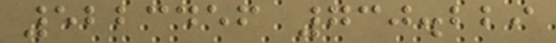5223456 730.229
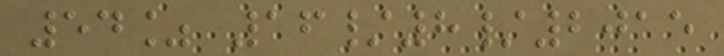54% 16/8/2015
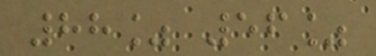88% 56%
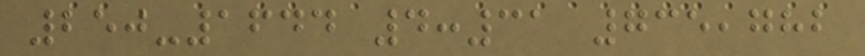250-1644 4:31 735,782
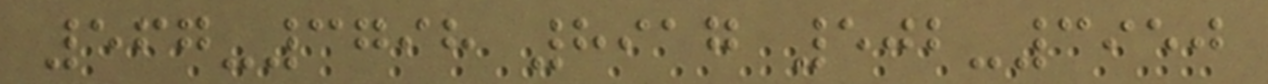567-3798 8917 502-3950
